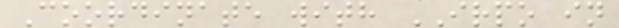Coordinate with IRPO in
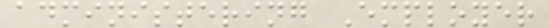administering Employer
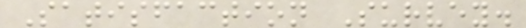Satisfaction Survey.
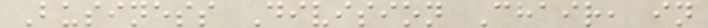Business Division Chair, in
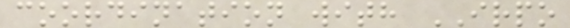coordination with IRPO
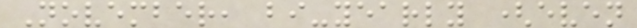November, bi-yearly (even
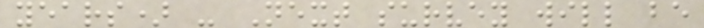years) - Next survey will be
